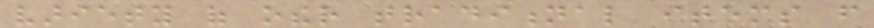variety of other traditional items from
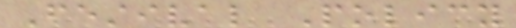Festival Policy
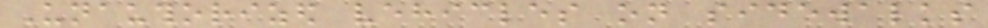Unauthorized vehicles on sidewalks
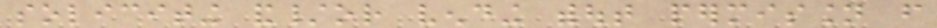soliciting and/or vending without permission from
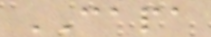CAPA
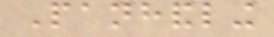Panhandling
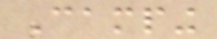Camping
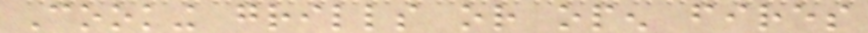Cooking grills or open fires
